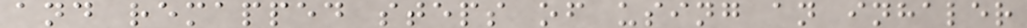and remapped steps of using an inhaler
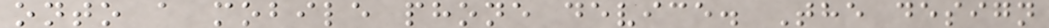onto a mobile phone device. The design
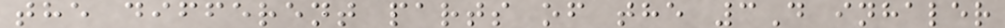the different parts of the 3D inhaler
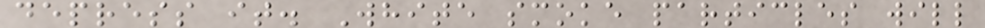depress it. White smoke particles will
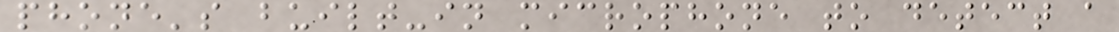phone's built-in microphone to detect a
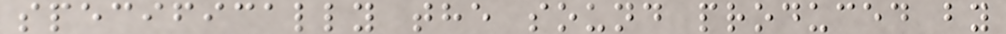specifically the sound produced by
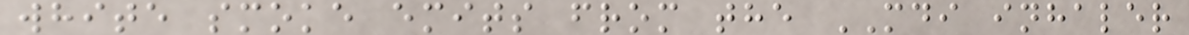white smoke emits from the MDI inhaler
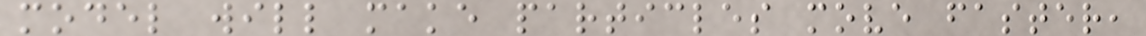model will make particles move faster,
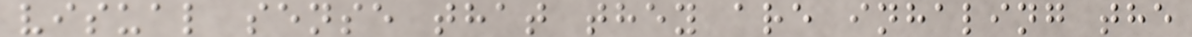visual sense that they are inhaling the
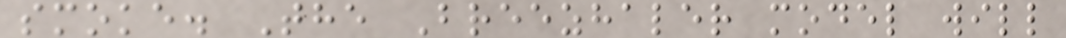smoke. The Breezhaler model will
